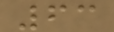63
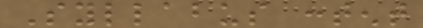Syllabus content
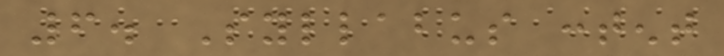6. Syllabus content
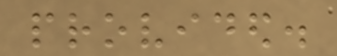provided.
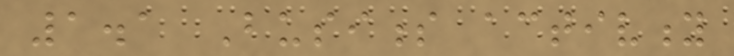1.1 Business activity
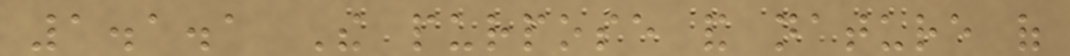1.1.1 The purpose and nature of
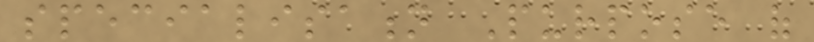specialisation Purpose of
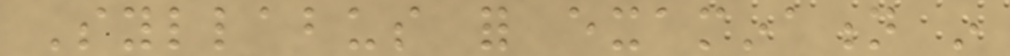Syllabus for examination in
